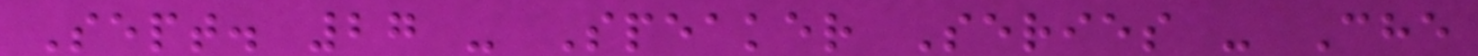Sept. 27 - Speaker Series - Che
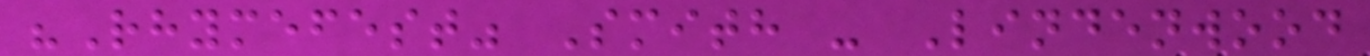"Rhymefest" Smith - Lindenwood
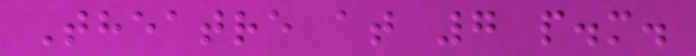Theatre at 7 p.m.
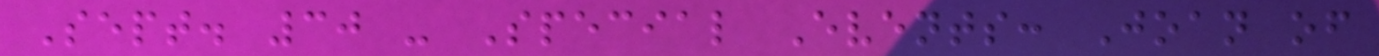Sept. 30 - Special Events: Joan of
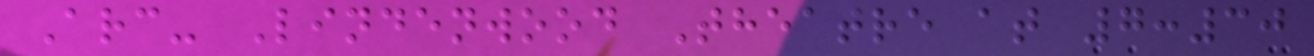Arc- Lindenwood Theatre at 7:30
